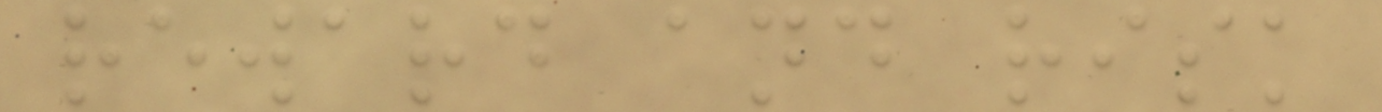reward and risk
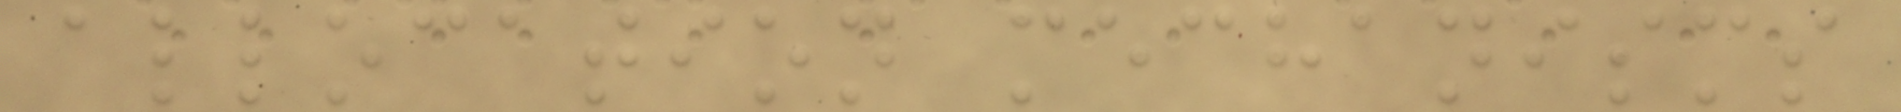allocation mechanisms
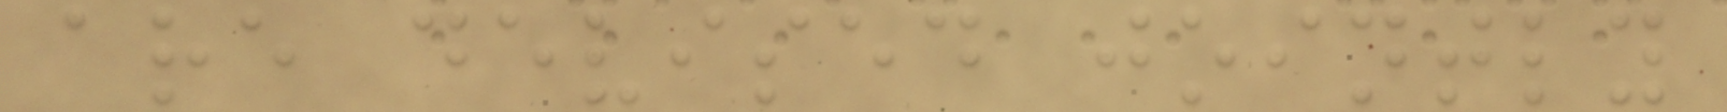are devised jointly
